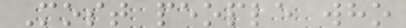Most people who
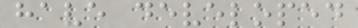have developed
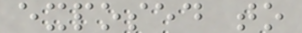exposed to
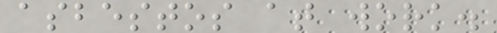asbestos at work.
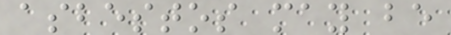asbestos may be
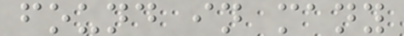found in many
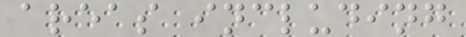areas including
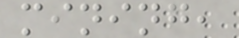mining,
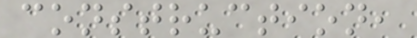construction,
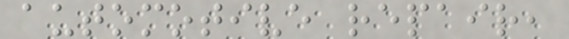automotive repair,
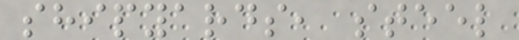shipyards, steel
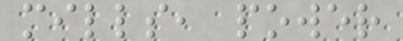mills, power
